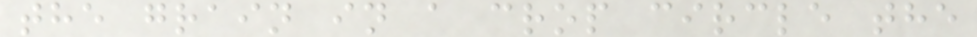the grain in a crop circle the
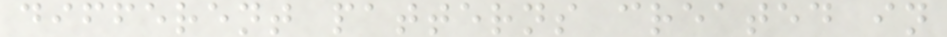different patterns created in
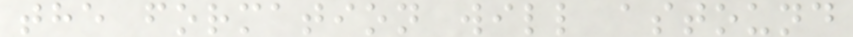the formation will astound
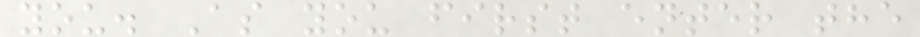you. As you first enter the
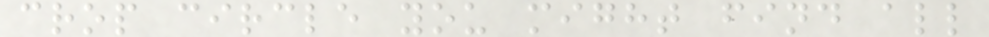crop circle you might find all
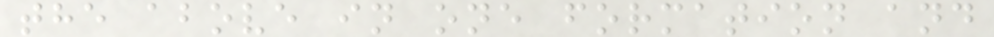the above in one formation and
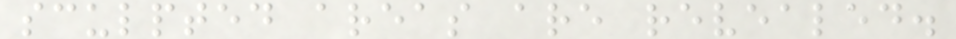sculpted areas are revealed.
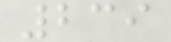239
